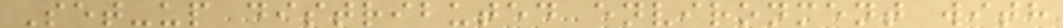Set-up distributed environment with
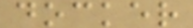docker
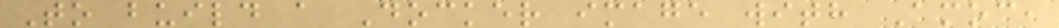To build a Docker image with Amoc,
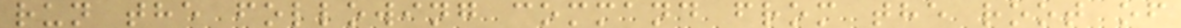run the following command from the root of
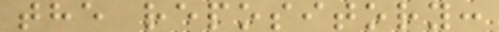the repository:
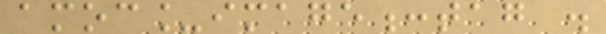amoc_image:tag .
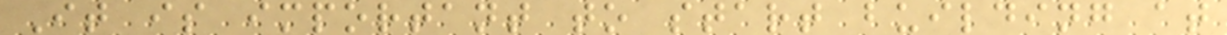It is important to start building at
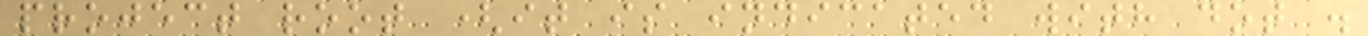project root (it is indicated with dot .
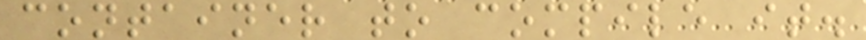container to compile it.
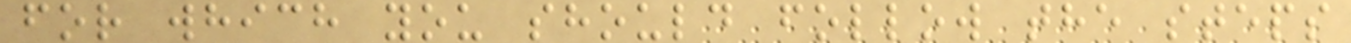for which you should follow the steps
